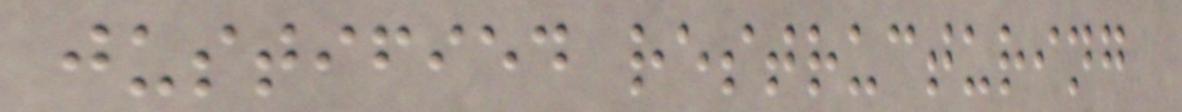justified restructuring
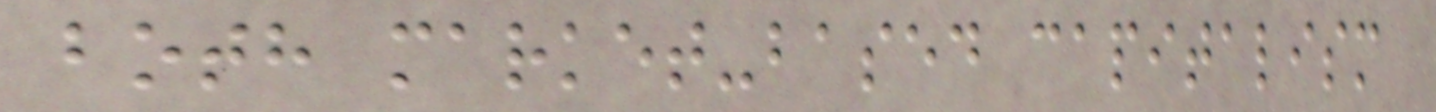both market-based capitalism
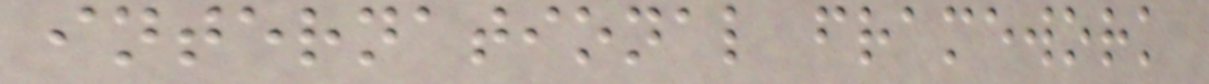international framework
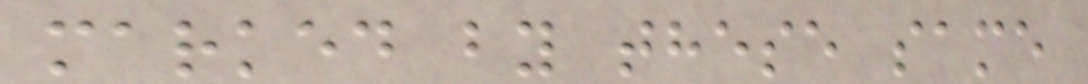marked by these same
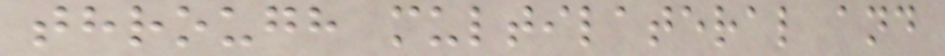through multilateral and
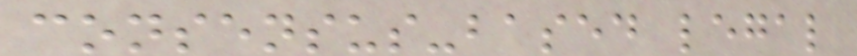consensus-based legal
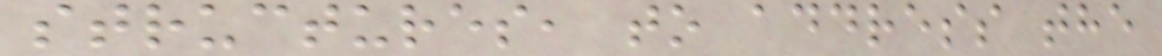structures, to address the
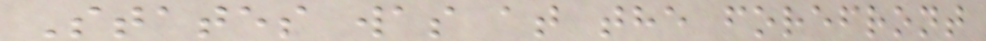States was at the forefront
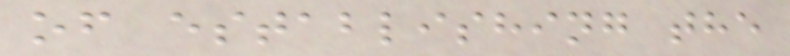of establishing the
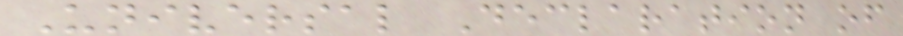Universal Declaration of
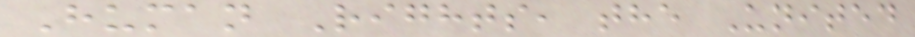Human Rights, the United
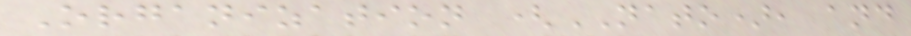Organization (NATO), and
